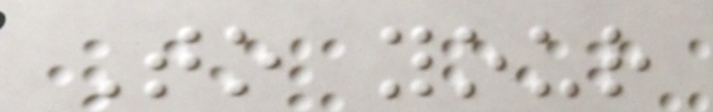To your
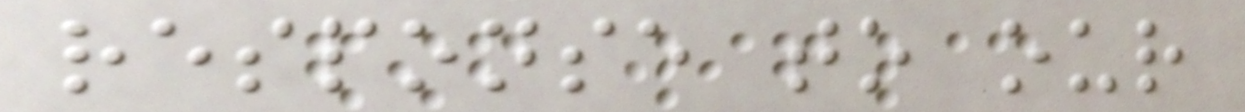response to our
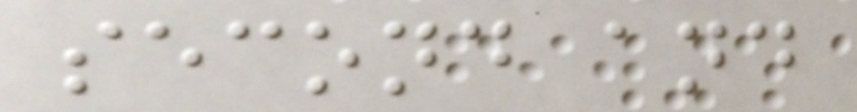second and
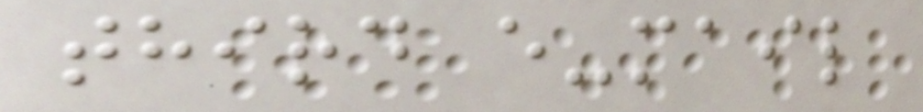third e-mail
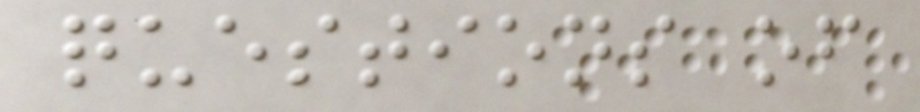questions of
